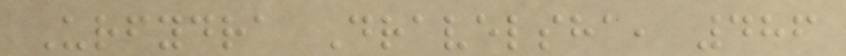Urfydra Dravelsha, 486
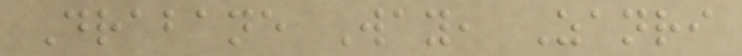Drabane Way, Zanri
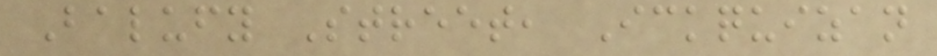Balufy Street, Ickquizan
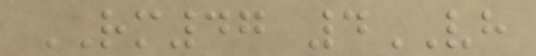RM47 4VH
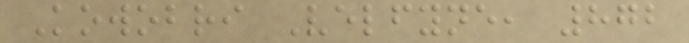Kowobri Velfyne, 872
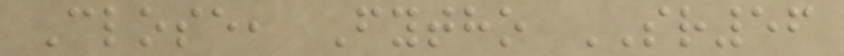Close, Fytho SR56
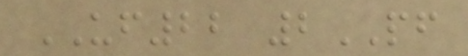UF22 2PF
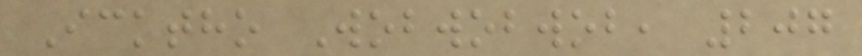Icktho Wobwobwob, 207
